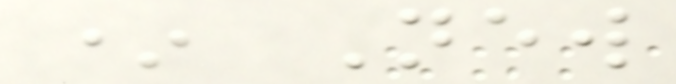* New
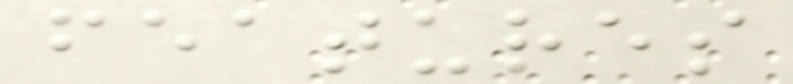features
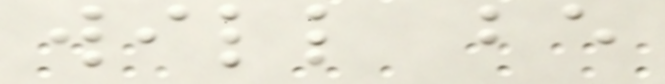will be
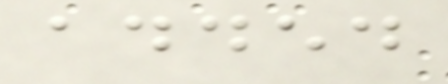added
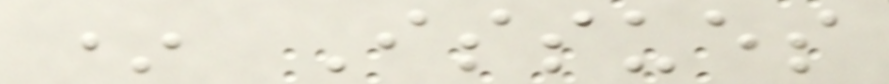* Issues
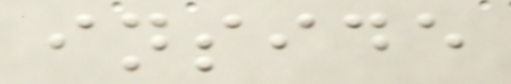inside
